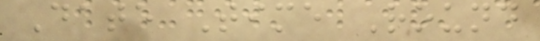Date Time Round
